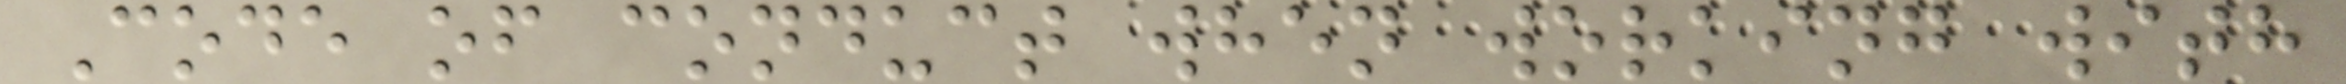Code of conduct when working with
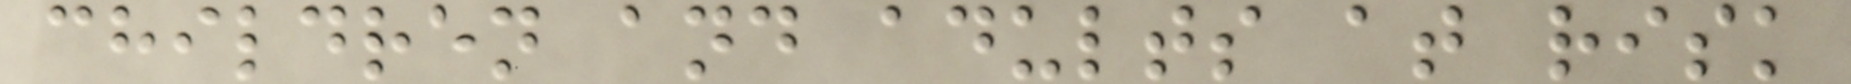children and adults at risk
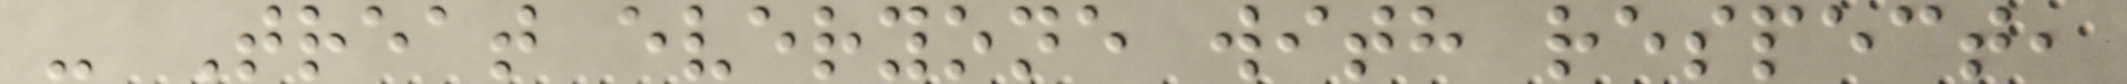- Treat everyone with respect,
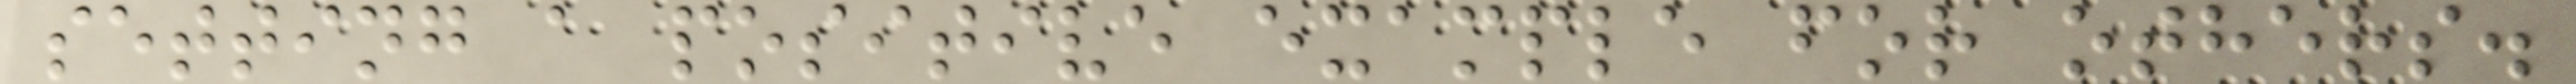setting a positive example for others.
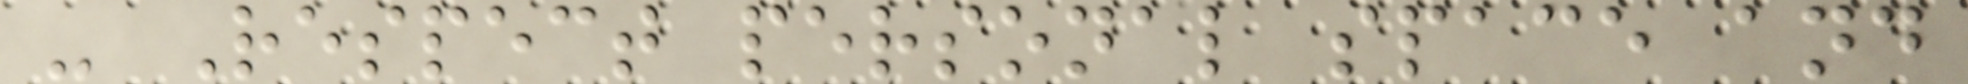- Respect personal space and
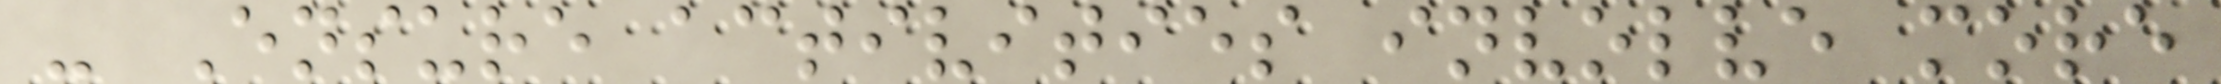- Ensure activities involve more
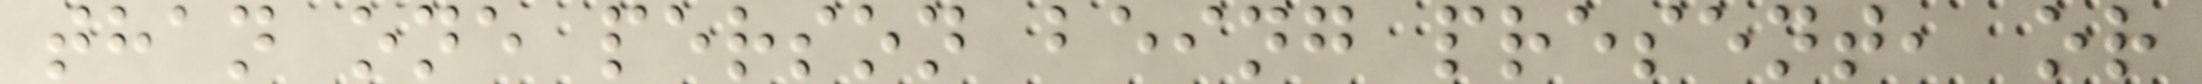than one person being present, or
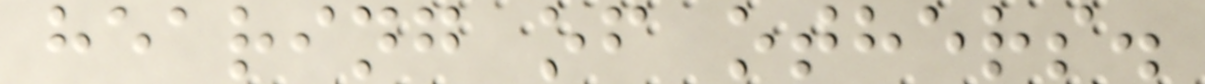hearing of others.
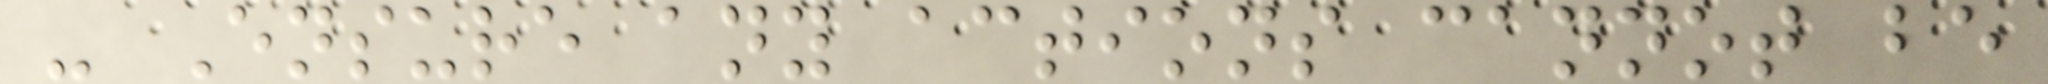- Ensure any actions cannot be
